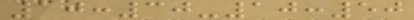10:30-10:50
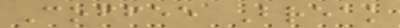Coffee Break
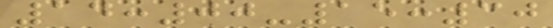14:00-15:30
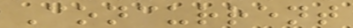Concurrent
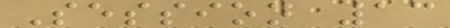Session 13
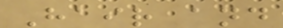Hair and
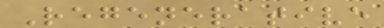Regenerative
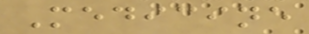Medicine
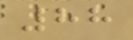88
